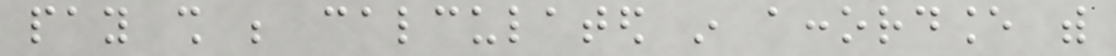pay shall be calculated in accordance with
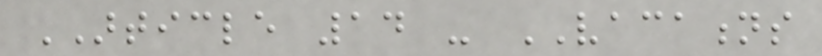ARTICLE 14 - VACATIONS
